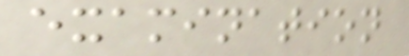examination
